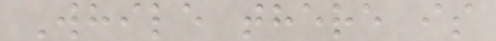While there is
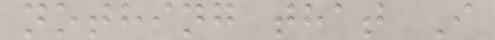nothing that I
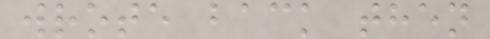wrote back then
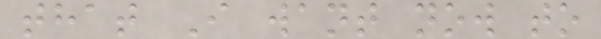that I want now to
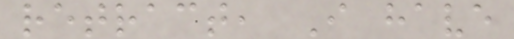retract, I have
